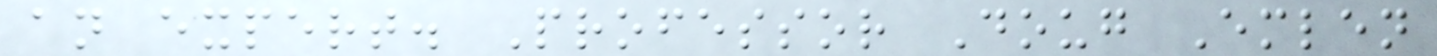an expert. Professor Doug Emlen
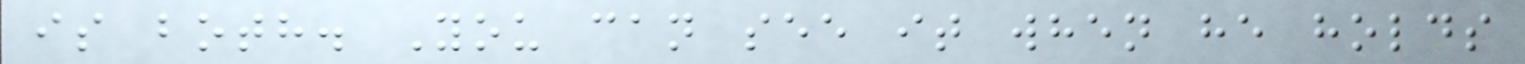is both. You can see it when he holds
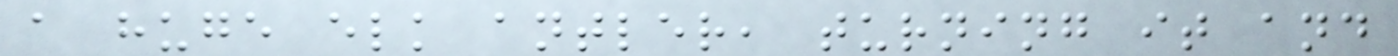a huge elk antler, turning it and
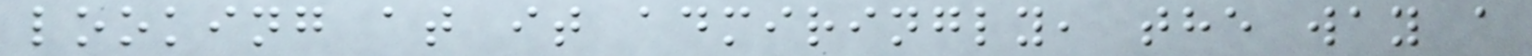looking at it admiringly, the way a
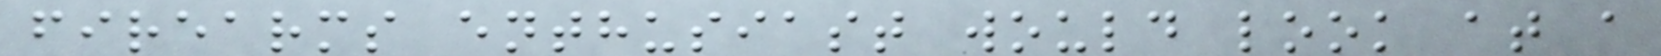firearms enthusiast would look at a
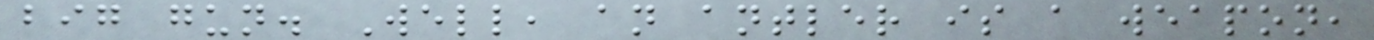big gun. Well, an antler is a weapon,
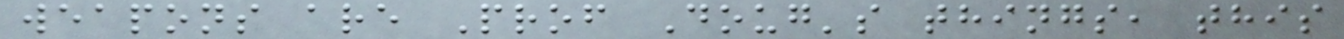weapons are Prof Doug's things, this
